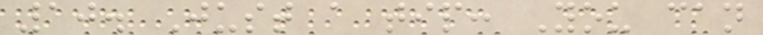10. Just a tip: You can
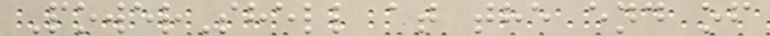PowerShell at the end of
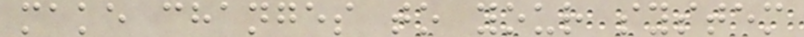make changes to your system
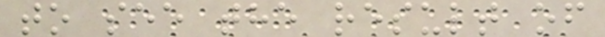to see the result of
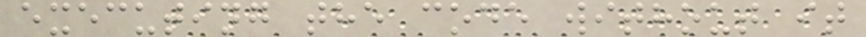executing the code without it
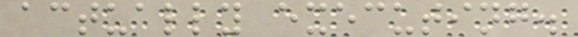actually executing.
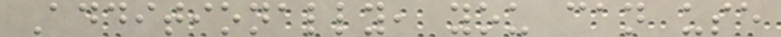Additionally, you can use
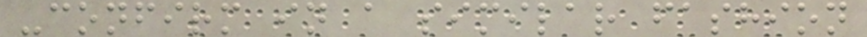-confirm in a similar fashion
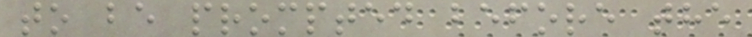to be prompted before the
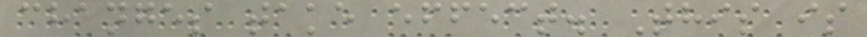changes take effect. This is
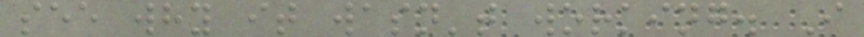see why it wasn't working. I
